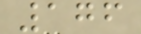176
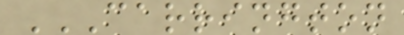CARRINGTON
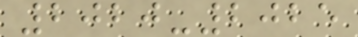2020-2025
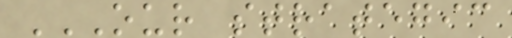OUR STRATEGIC
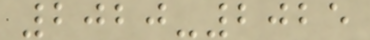2020-2025
